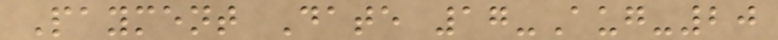Payment Date 17-Aug-20
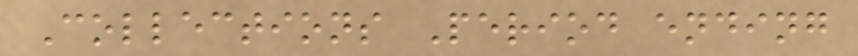Collections Period ending
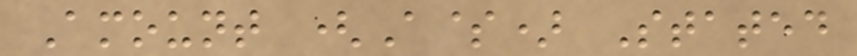Amount (A$) Stated
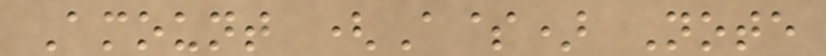Amount (A$) Note
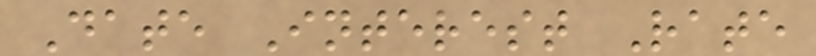Date Interest Rate
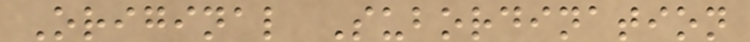Original Subordination
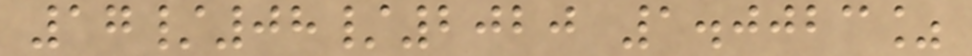17/08/2020 1.0023%
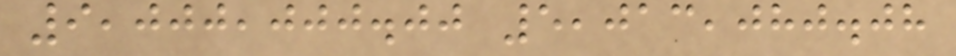9,000,000.00 5,013,080.08
